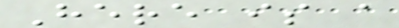Here is a
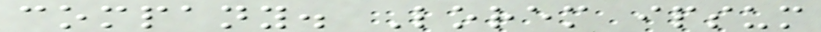company. Lorem ipsum
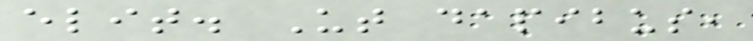elit. Ut dapibus,
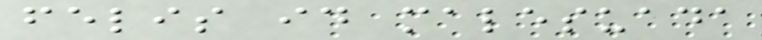felis id malesuada
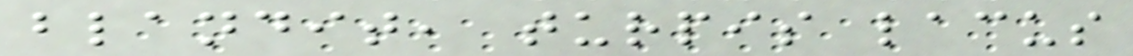blandit, turpis lacus
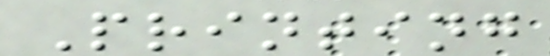Printing
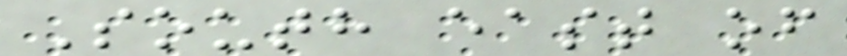South east of
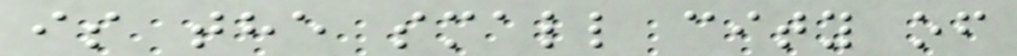is the small city of
